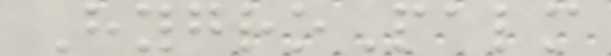HygroPalm
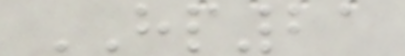HP21
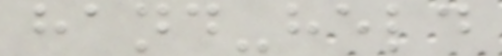hand-held
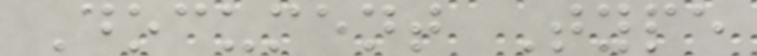Document Type
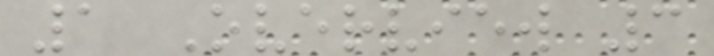1 Overview 3
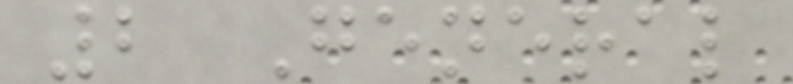2 General
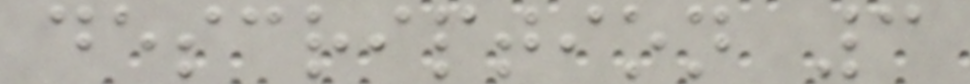description 3
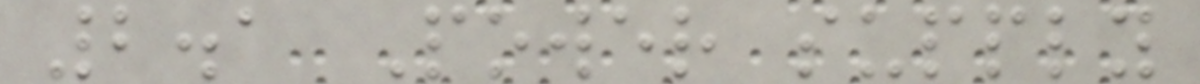2.1 Power supply
